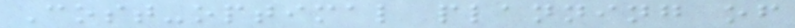Cost-optimal planning of
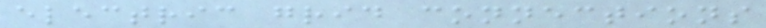electric grid connections
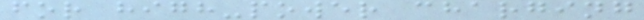for high-power charging
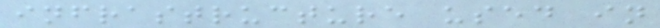infrastructure used in
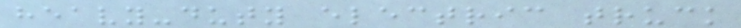heavy-duty electric truck
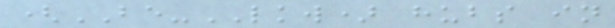(BE-LKW) hubs in
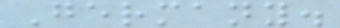Germany.
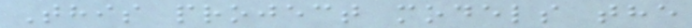This project models the
